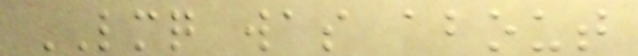LMQ was about
